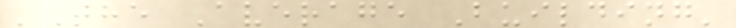'The Average Building'
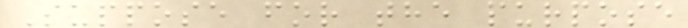Suppose for the purpose
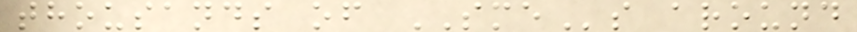thousands of SMEs around
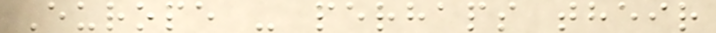Europe - perhaps their
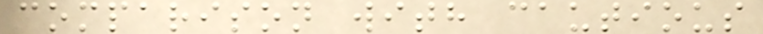comparison with cautious
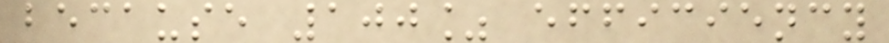because 100% efficiency
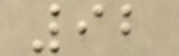92
